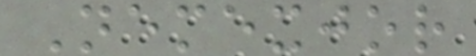Nemexjor
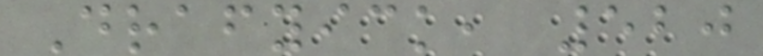Drafyick, 520
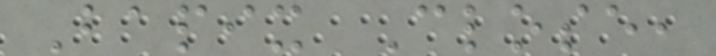Bapix Close,
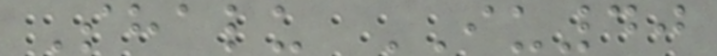Shalu IU40
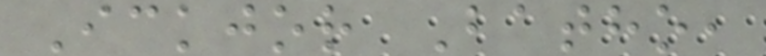Ickjor Batho,
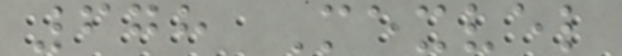678 Mexvel
